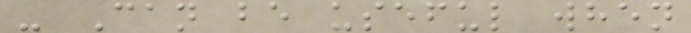- Can be useful when
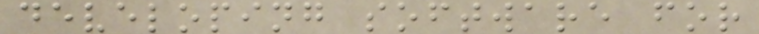developing software for
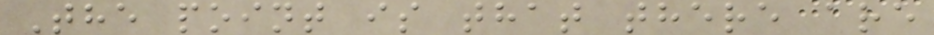The point is that there are
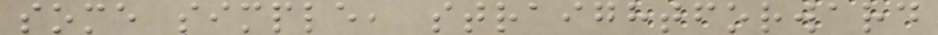some simple, straightforward
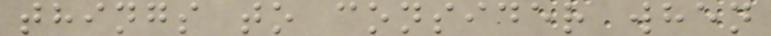things to consider when
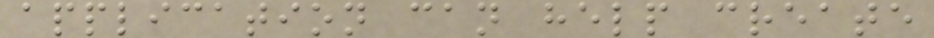application can help create
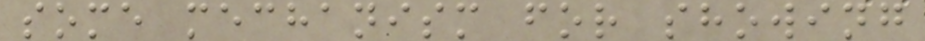some mechanism for showing
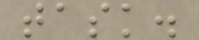task.
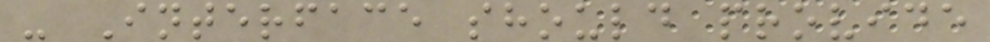- Interface should provide
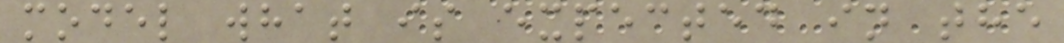model what is expected in the
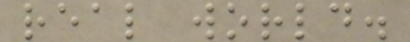real world.
